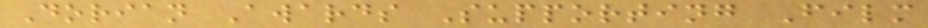Dorian Awards Supporting Film
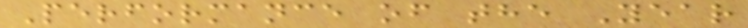Performance of the Year
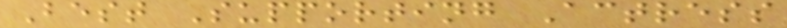Best Supporting Actress
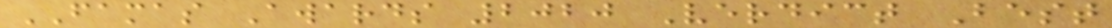FAMAS Awards 2020 Verdict Best
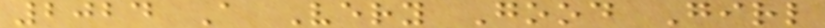2024 A Very Good Girl
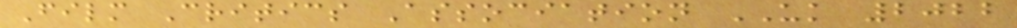Film Critics Association UK 2022
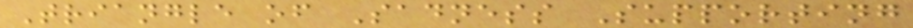Triangle of Sadness Supporting
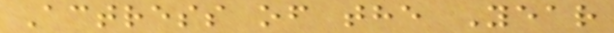Actress of the Year
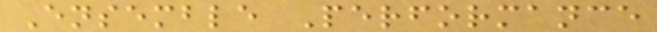Ensemble Performance
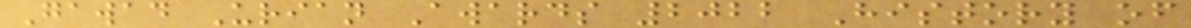Gawad Urian Awards 2022 History of
